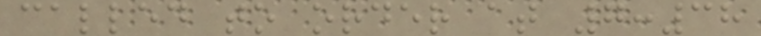called to order at 7:38
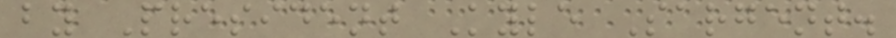by President Kyle Sargent.
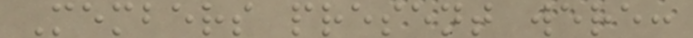Members present were:
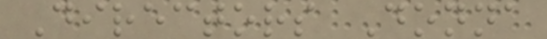Directors Donna
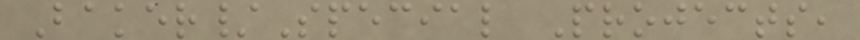Baker/Special Projects,
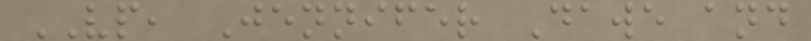VP, Jennifer Dawe and
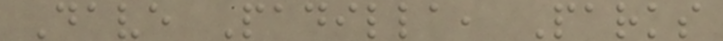Dave Padilla, Parks
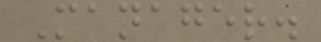Manager.
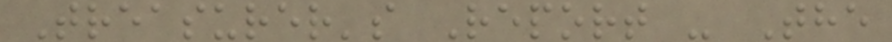Treasurer's Report - The
